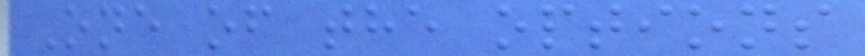One of the options
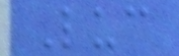Luc
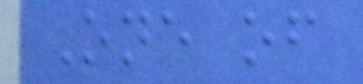One of
